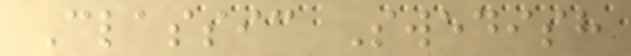Classic Swedish
